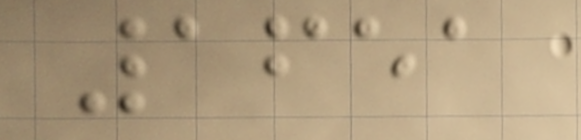1651
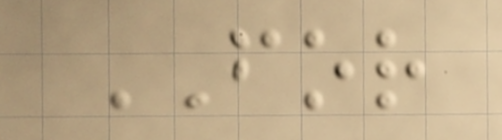FOR
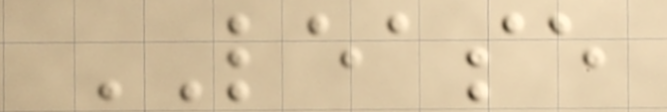LEASE
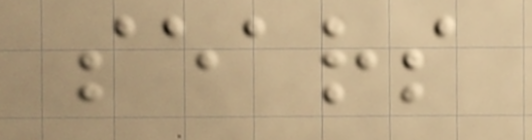sears
